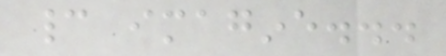cannot imagine...
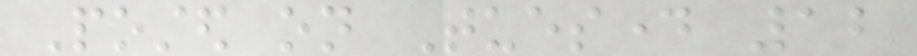Posted on Tuesday 12
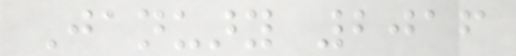January 2016
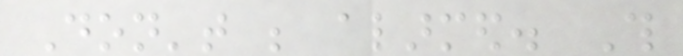Don't be alarmed. This
